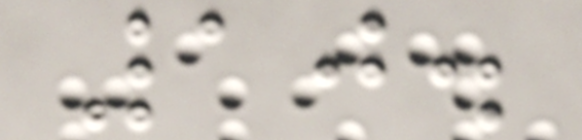10.
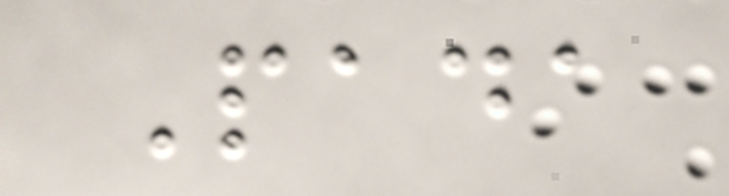Pada
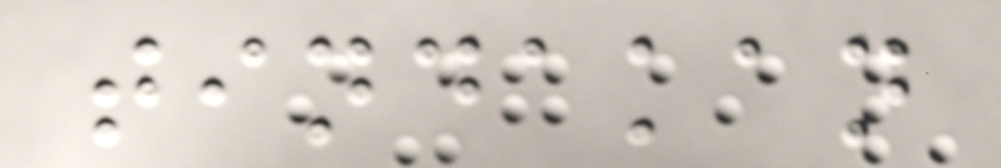tindakan
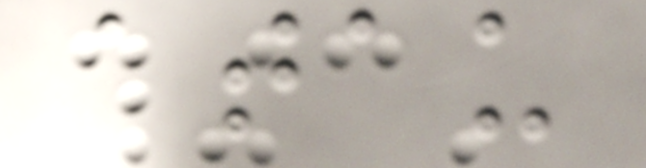atau
